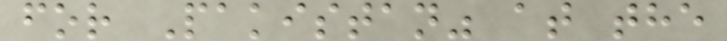for Pakistan" at the
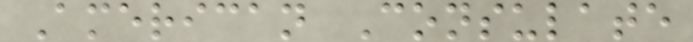American Consulate
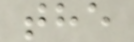the
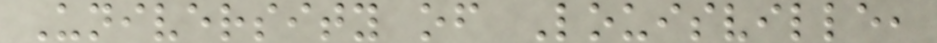University of Louisville,
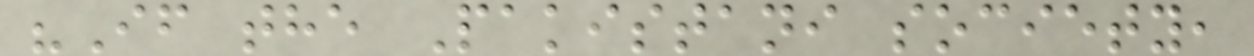"If the Pakistani society,
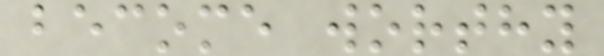become worthy
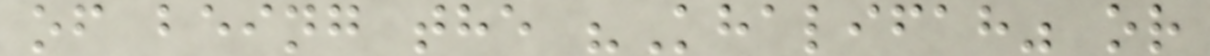of being the "Khalifah" or
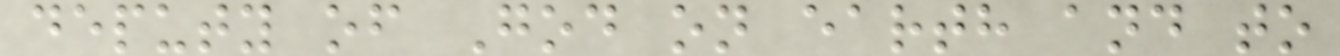deputy of God on earth and to
